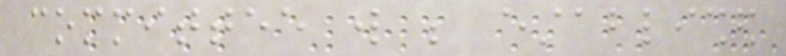committee will be established
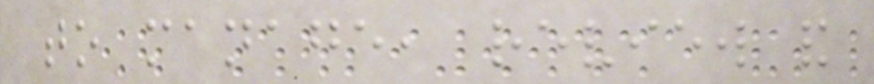to manage, review and
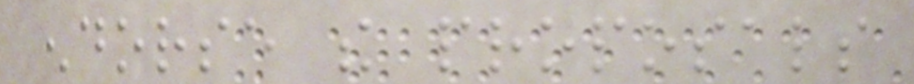endorse the proposals
